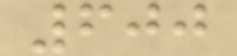600
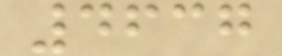4637
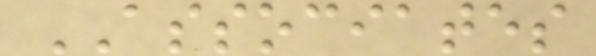ASSOCIATES
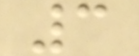3
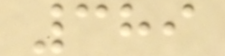389
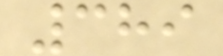389
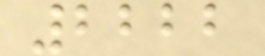2222
